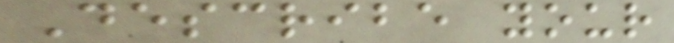Describe your
